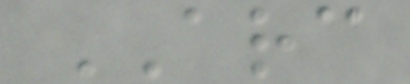ARC
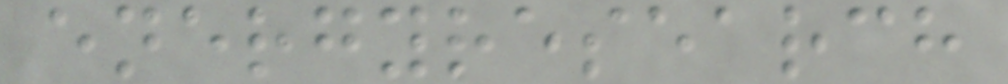energyresearch
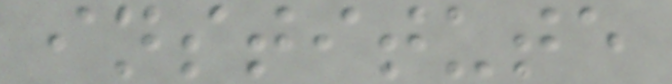institute
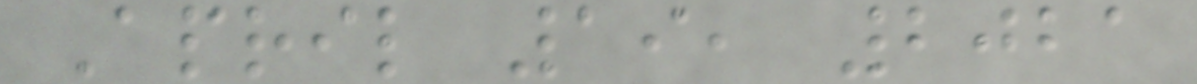April 19, 2021
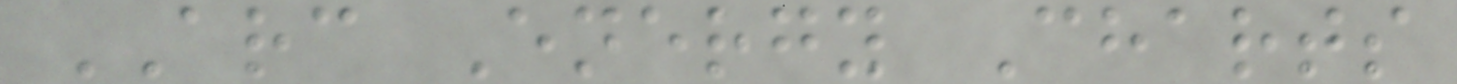ARC Energy Charts
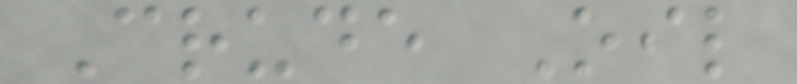Crude Oil
